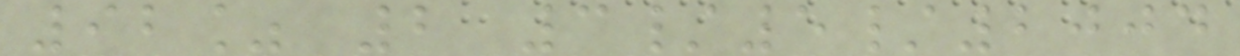92% 2 3/5/2004
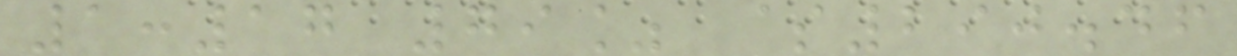1:17 79% $290.46
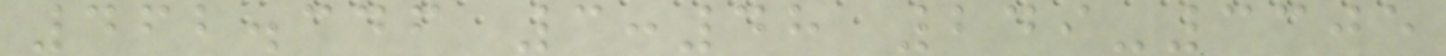462.346 3:48 249-3305
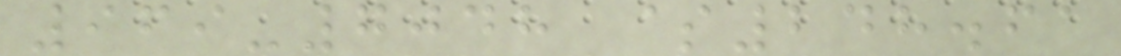969-7048 $248.61
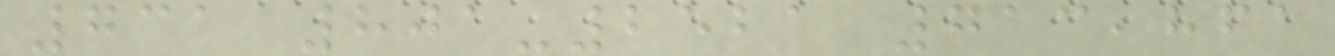731 801-2521 713,861
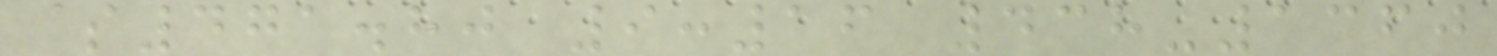$471.80 9:16 438-1360
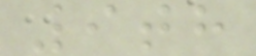9th
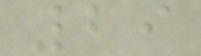29
